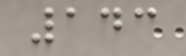143
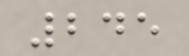245
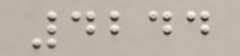4244
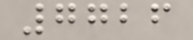7726
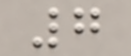7
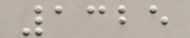1325
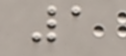1
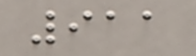911
